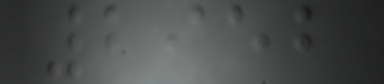2952
